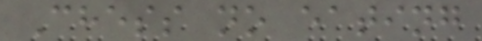Chess no eating
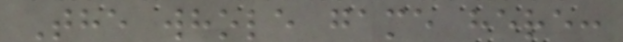The whole game here:
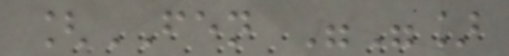[FEN ""]
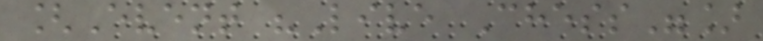[Event "Live Chess"]
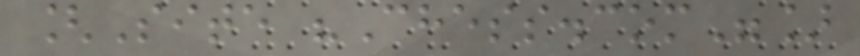[Site "Chess.com"]
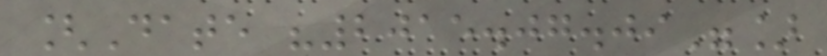[Date "2015.07.09"]
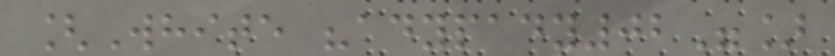[White "adypady02"]
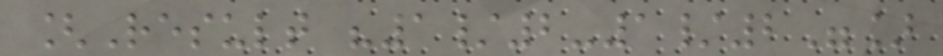[Result "1/2-1/2"]
